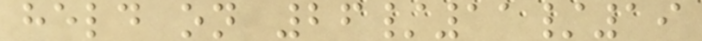held on 26/11/19
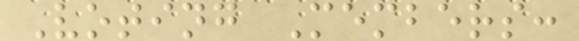Voting Members:
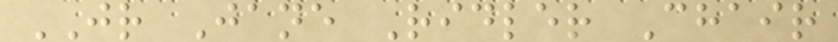JR Jane Ridler Chair
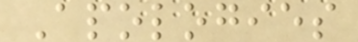Apologies
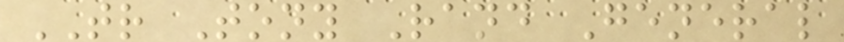TR Tony Rand General
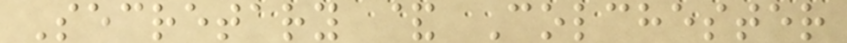Secretary & Colchester
